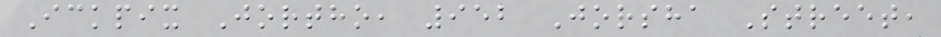Ickpix Jortho, 952 Jorsha Street,
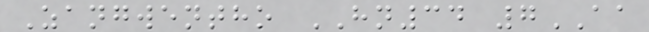Zangwentho HN34 7AA
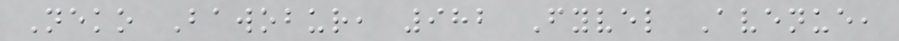Neko Bawobur, 982 Fyvel Avenue,
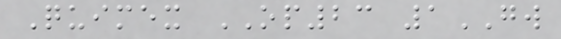Quimex OP23 1GW
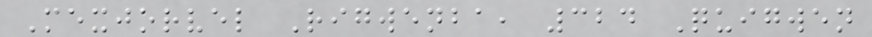Mexjorvel Rigwenba, 324 Quigwen
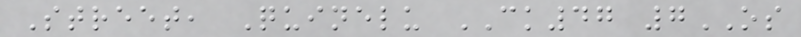Street, Quinelu CK47 7OS
